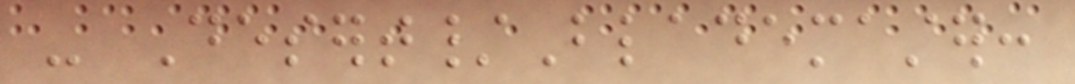- Desert/Blademaster:
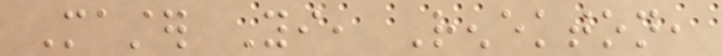Master Yi, Renekton,
